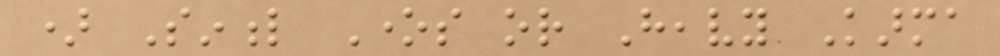) Sinful Ones or Heavy Karma
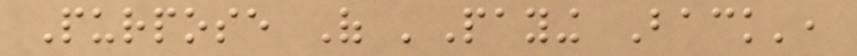Purpose Of 'Paying Back',
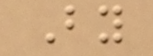By
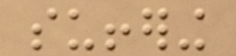suffering
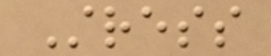Stress
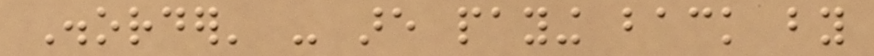Disorder' - are paying back by
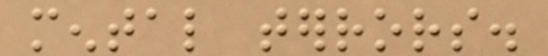mental terrors.
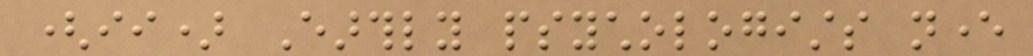(ii) Earthly psychologists never
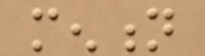mention
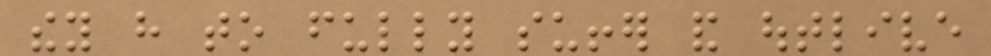they have to fully suffer and outlive
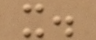it.
